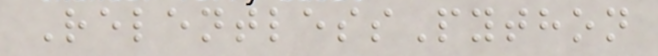RelentlessPython
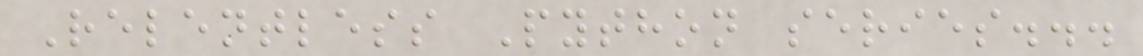Relentless Python series...
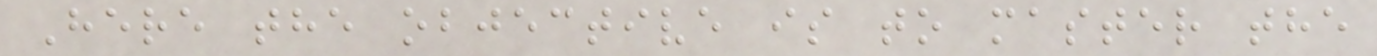Here the objective is to master the
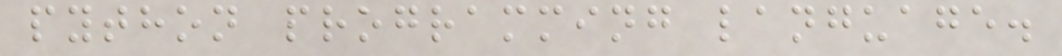python programming language.
